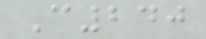C240
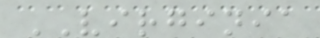VIRGINIA
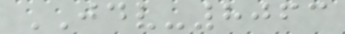JDV-8063
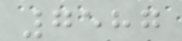7587
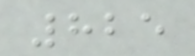825
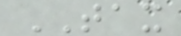TAX
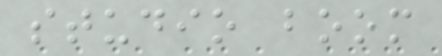studio boom
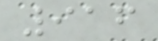916
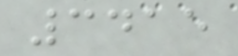3415
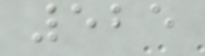525
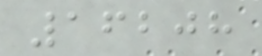16208
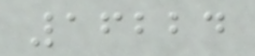16224
